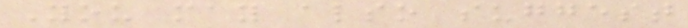You may also suggest
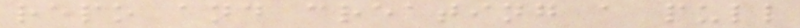repo and creating a pull
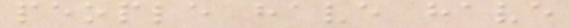people have have
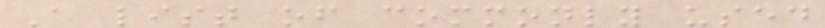A list of commonly used
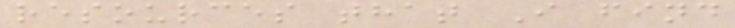resources that I find
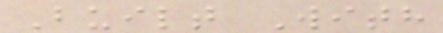Built With
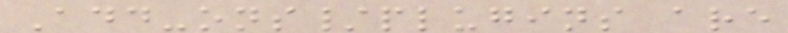Add-ons/plugins are
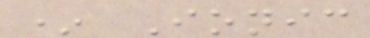* Ionic
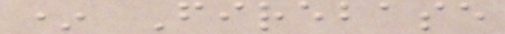* Firebase
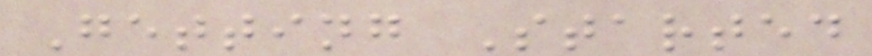Getting Started
